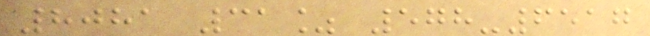8081 31% 578-6517
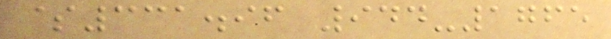$331.96 944-1765
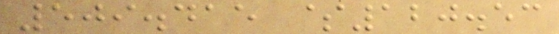509.415 $120.53
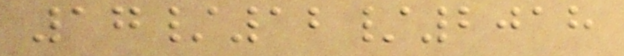17/12/2018
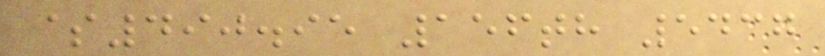$490.95 156th 5437
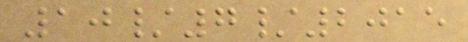10/7/2015
